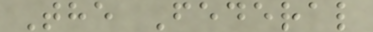The Federal
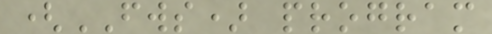(FWS) program
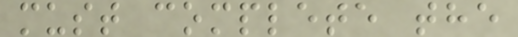must complete the
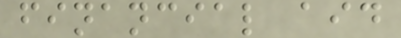financial aid
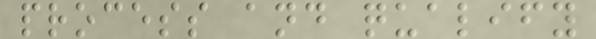process and qualify
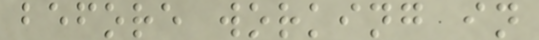before working in
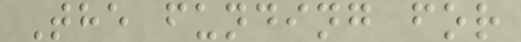The funding for
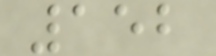152
